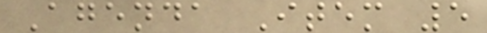Agenda Item 5
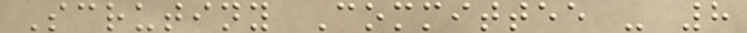Scrutiny Committee - 8
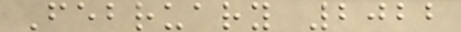February 2022
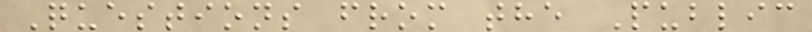Questions from the Public
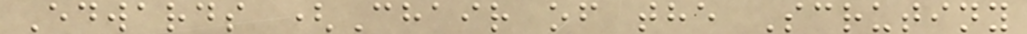Edwards (Chair of the Scrutiny
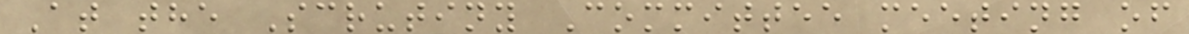At the Scrutiny Committee meeting of
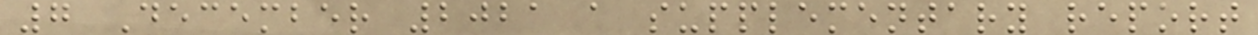7 December 2021 a supplementary report
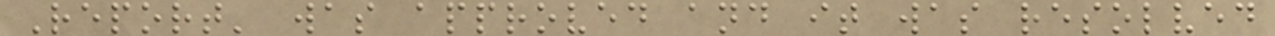Report' was approved and it was resolved
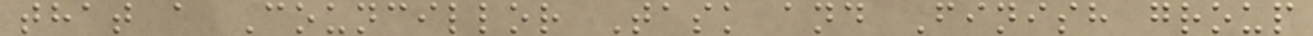that a Councillor Task and Finish group
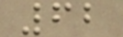62
